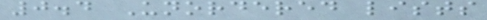0.4 Unordered lists
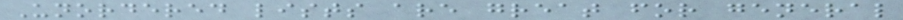Unordered lists are great for general
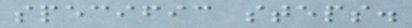specific steps.
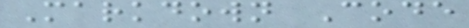Markdown Code
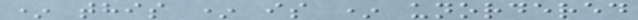* this * is * unordered
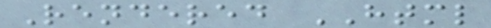Rendered HTML
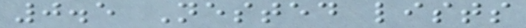0.5 Nested lists
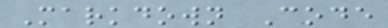Markdown Code
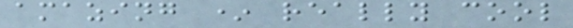amazing * really cool
